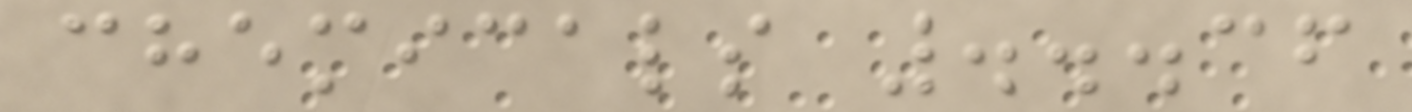chemicals ...36
